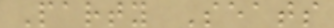Party Seats
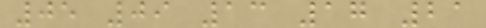05 09 13 17 21
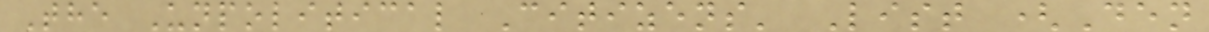The Unpolitical Citizens' List (Den
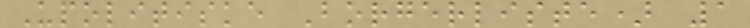Upolitiske Borgerliste) 1
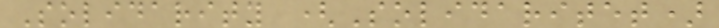Solidarity (Solidaritet)
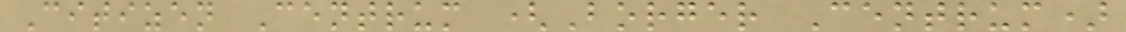Citizen Centrum (Borger Centrum)
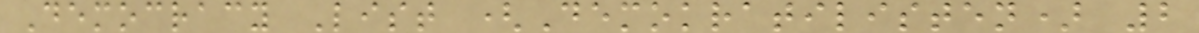Democracy List (Demokratilisten) 2
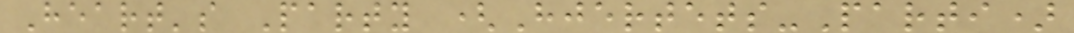Heart's Party (Hjertets-Parti)
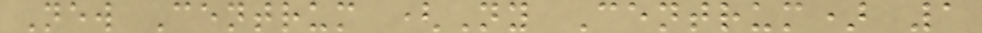New Centrum (Ny Centrum) 1
